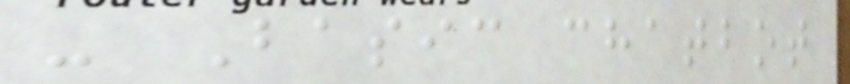- Basic chatbot
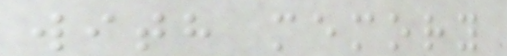with memory
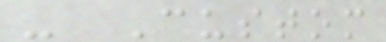- Custom
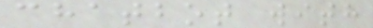chatbot with
